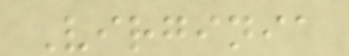Virginia
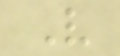V
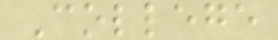College
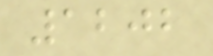1202
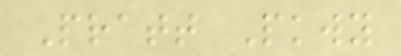Pratt Pkwy
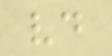vd
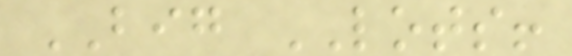BIG LOTS!
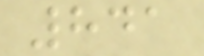841
